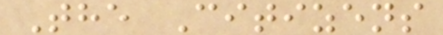The Citizens
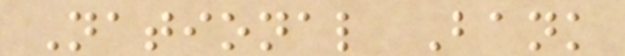National Bank
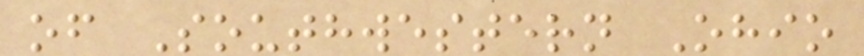of Southwestern Ohio
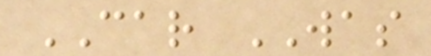CAR WAS
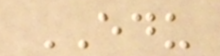EDU
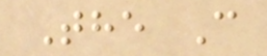The C
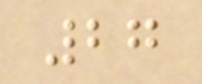27
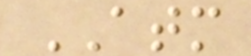ATM
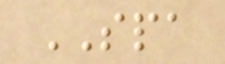SPA
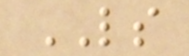LS
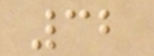32
